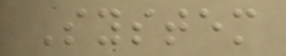System
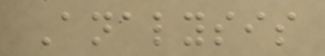Analysis
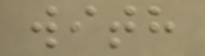with
